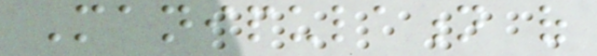Manipulation of
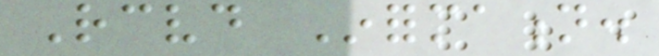Received Information.
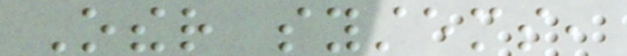Other systems,
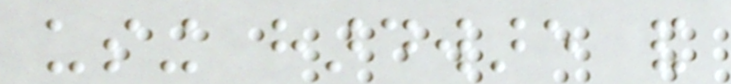using hardware and
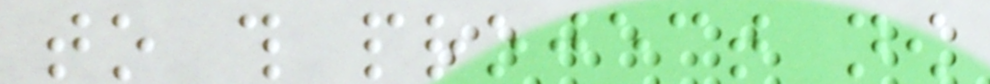to this project now
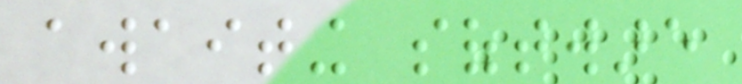awaiting software
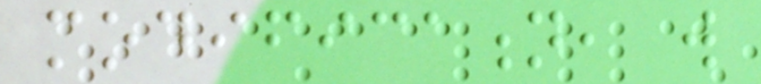modification, will
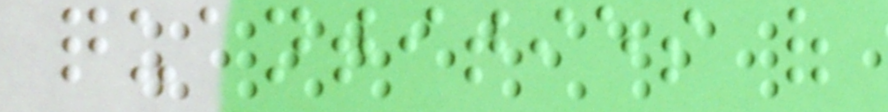quantities of
